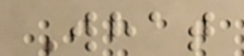What
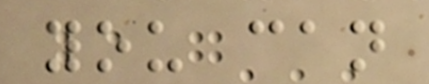you can
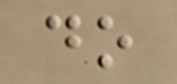do
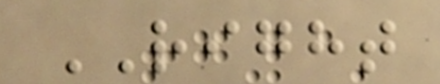RIGHT
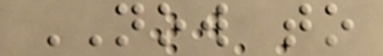NOW to
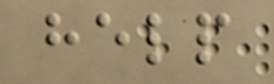help
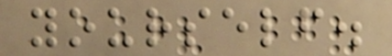yourself.
